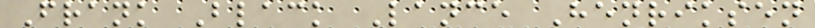Frank Black Lance Henriksen
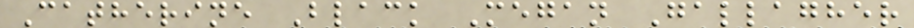Catherine Black Megan Gallagher
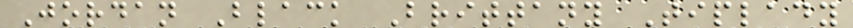Jordan Black Brittany Tiplady
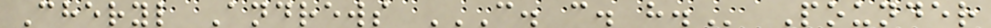Cheryl Andrews C. C. H. Pounder
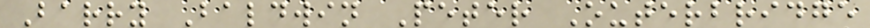Barry Baldwin Peter Outerbridge
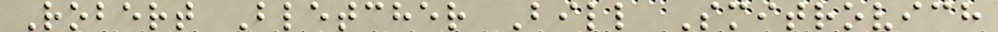Robert Bletcher Bill Smitrovich
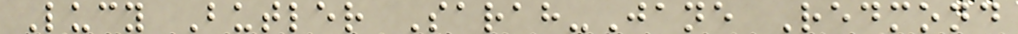Lucy Butler Sarah-Jane Redmond
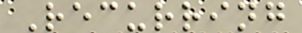Recurring
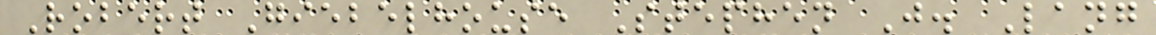Robert Giebelhouse Stephen J. Lang
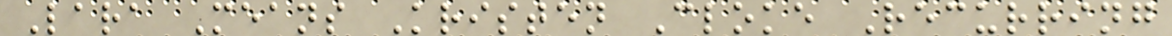Lara Means Kristen Cloke Recurring
